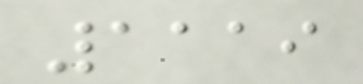1119
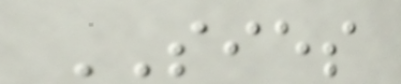SIES
